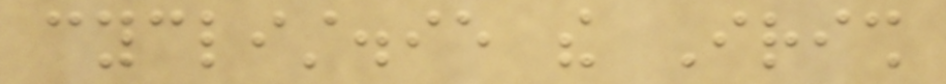cyclist.ie the Irish
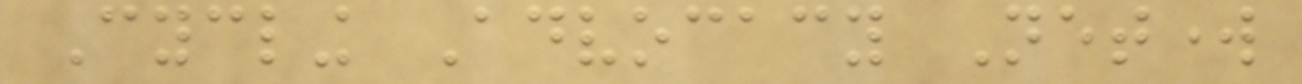Cycling Advocacy Network
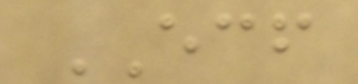ECF
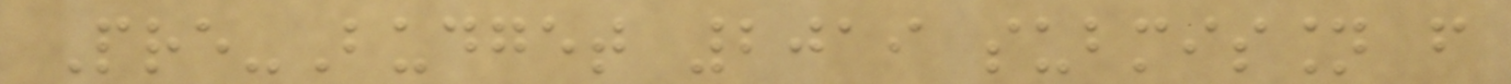Pre-Budget 2019 submission from
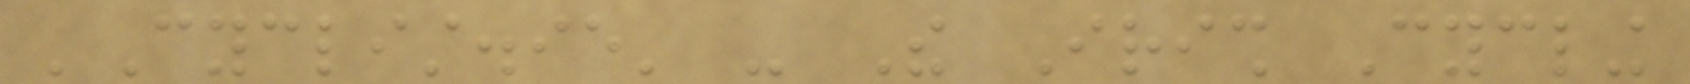'Cyclist.ie' - The Irish Cycling
